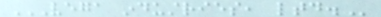VEGA INDUSTRIES, LTD.
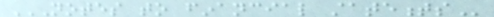NOTES TO FINANCIAL STATEMENTS
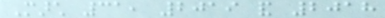March 31, 2019 and 2018
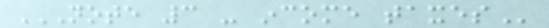NOTE 3 - INCOME TAXES
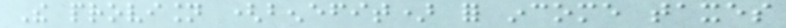The provision (benefit) for income taxes
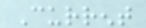Current
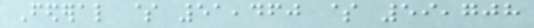Federal $ 51,460 $ 59,708
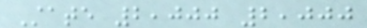State 2,000 2,000
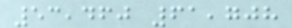53,460 61,708
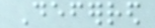Deferred
